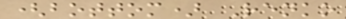(bottom) Renko
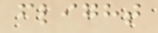flight
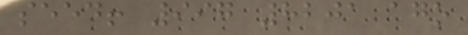seed! 997 8201 ago
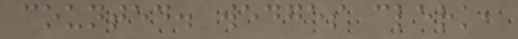counted. wedges clerk,
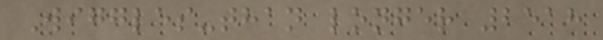Wiggles-than longer 2518
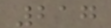217
